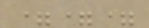===
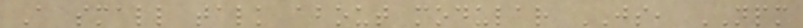A small talk about modular JS, NPM
